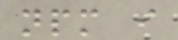npm i
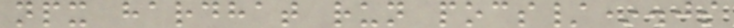npx hardhat run pocs/*.js
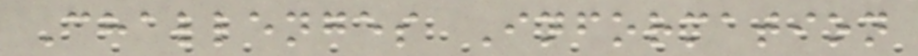Challenges Information
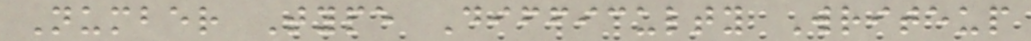Number Type Difficulty Writeup
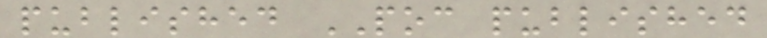published POC published
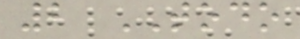2 TODO
